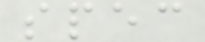spec
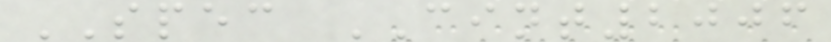SPEC CINT2006
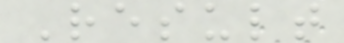Result
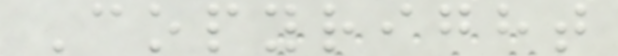Copyright
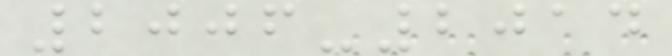2006-2014
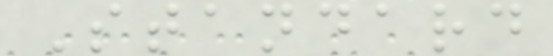Standard
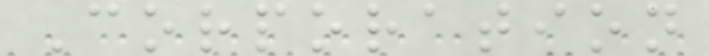Corporation
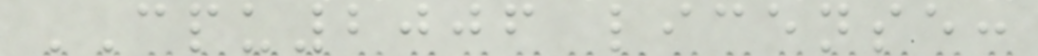CPU2006 license:
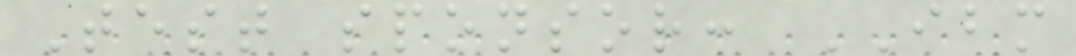Test sponsor: IBM
